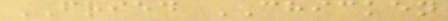FRIED CHICKEN
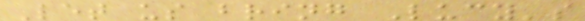Let us bring Lucy's
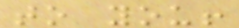to you!
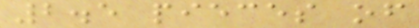2.5 pieces of
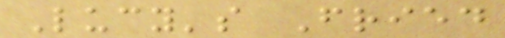Lucy's Fried
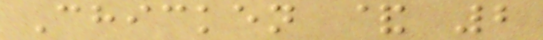Chicken & 2
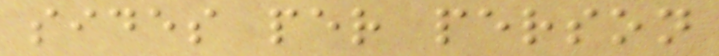sides per person
